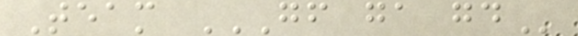Team GF GA GD
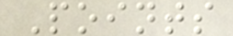Points
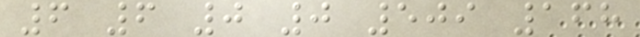6 6 0 0 509 168
